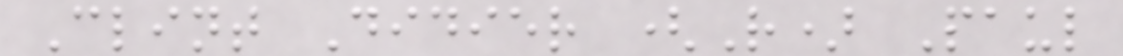Clint Didier (R) Paul
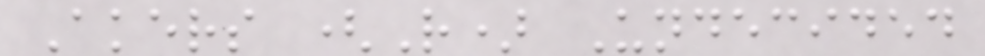Akers (R) Undecided
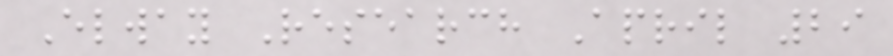Elway Research April 29
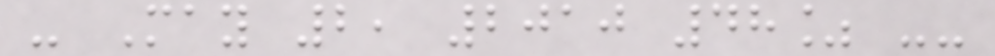- May 2, 2010 48% --
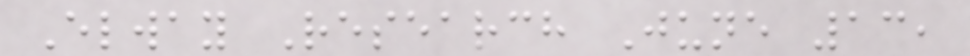Elway Research June 13,
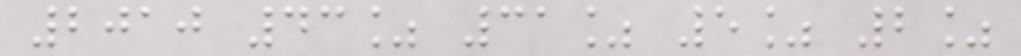2010 43% 31% 5% 2%
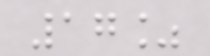17%
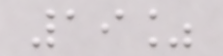19%
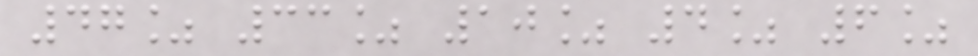47% 33% 10% 4% 6%
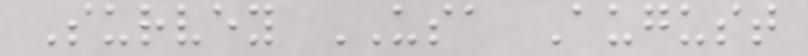Survey USA August
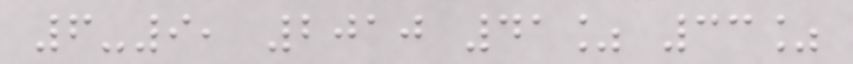6-9, 2010 41% 33%
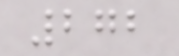272
